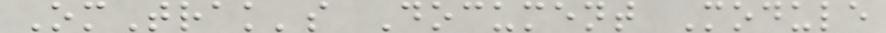OmTrak's Document Module
